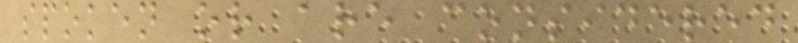spoken or are considered
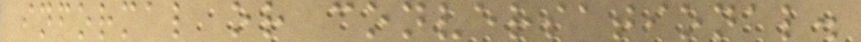informal or conversational.
